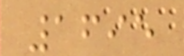1695
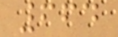664
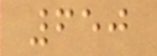650
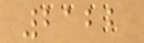2122
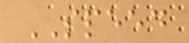SPEED
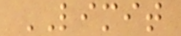LIMIT
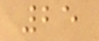25
